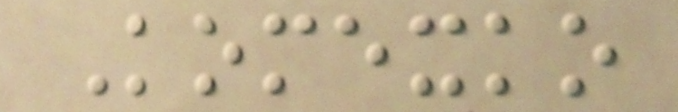Komexko
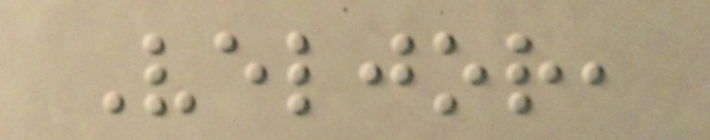Veljor,
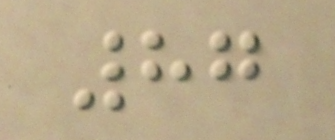87
